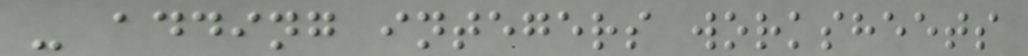- adding integers worksheets
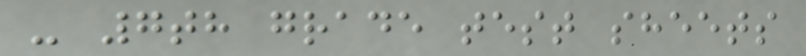- 7th grade test sheets
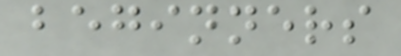beginners
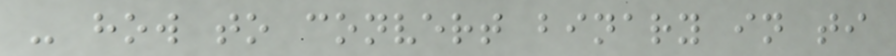- how to convert binary in ti
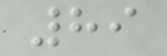89
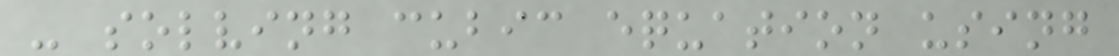- solving cubic equation using
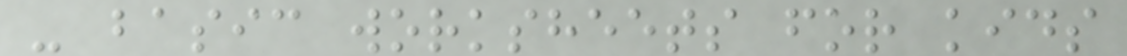- basic worksheets for kids
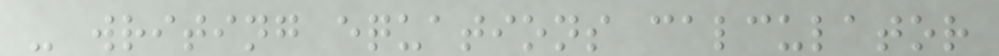- writing equations calculator
